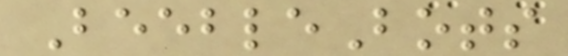BeebleBots
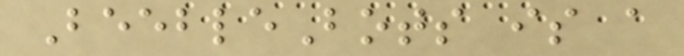BeebleBots is a
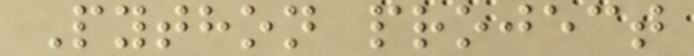Python project
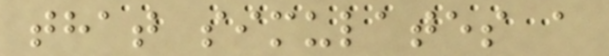that simulates a
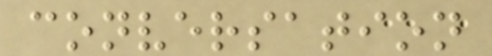conversation
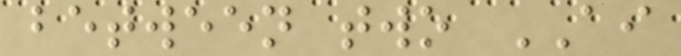between two AI
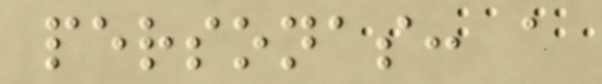personas: a
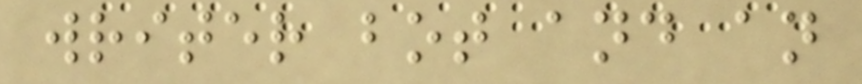writer bot and an
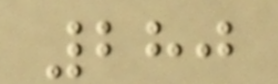280
